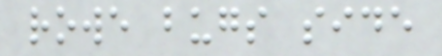rowe bugs side
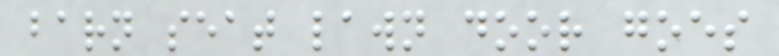barn seat lawn door goes
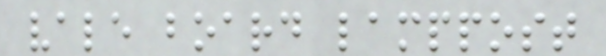vale board lamppost
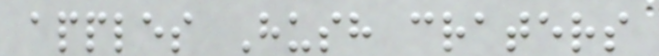apples Hush craters
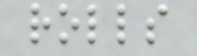rolls
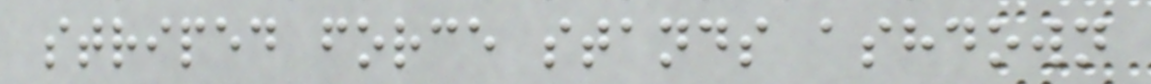striped force stands ashdown
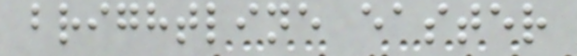brightline easter
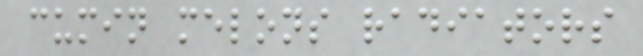cumin melons radiators
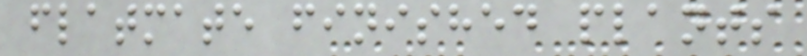flatmate finished plants
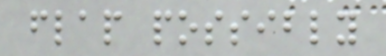flap possibly
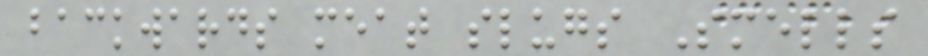backwards meat slugs Smells
